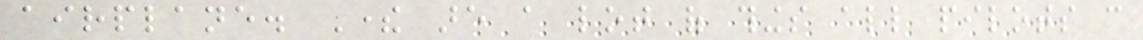airplane. There are a lot of things all pilots can
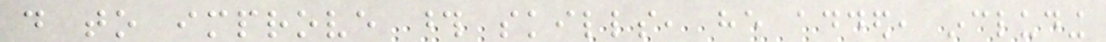do to improve those skills, he added, including
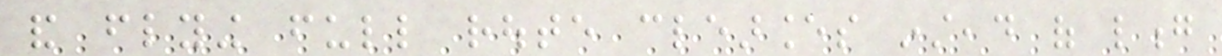and flying full route clearances instead of long
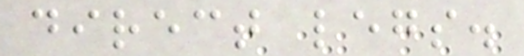direct legs.
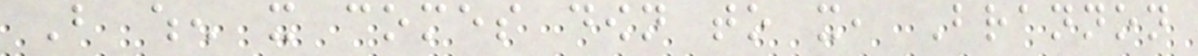But when it comes down to it, Brannon
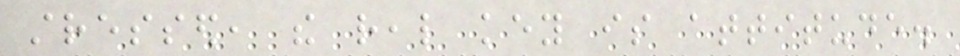stressed, the real key is attitude.
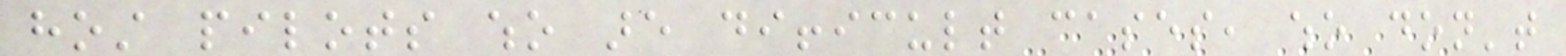host pilots who are difficult cases, who don't
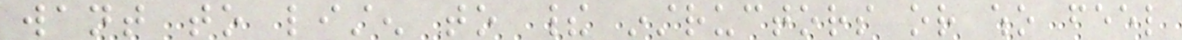want to listen to their instructors or who feel
